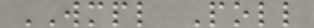WMPL Poll
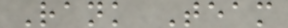Rank Team
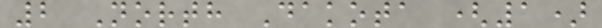2 North Dakota (1)
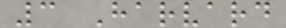3 Harvard
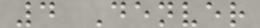4 Denver
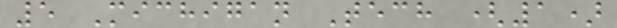5 Michigan Tech (1)
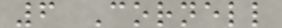6 Cornell
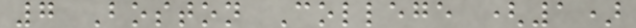7 Boston College (1)
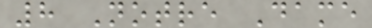8 Notre Dame
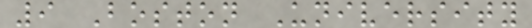9 Boston University
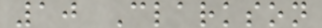10 Clarkson
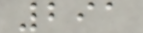291
